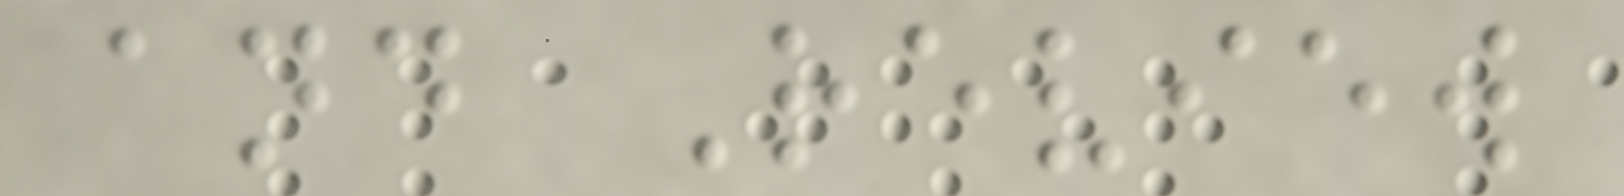and Review
